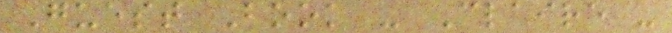Guest Book - Claire -
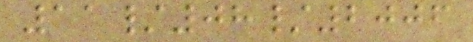11/08/2006
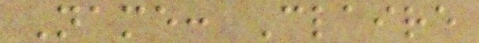Name: Claire
